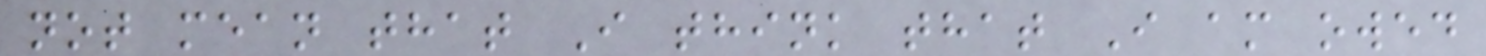not mean that I think that I am owed
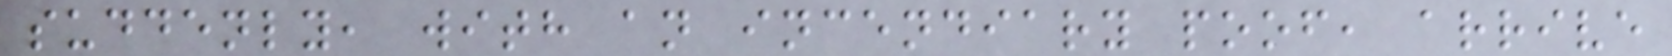suddenly, with an incendiary poof, arrive
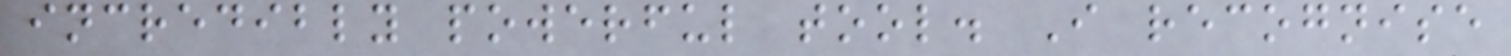incredibly powerful tool. I recognise
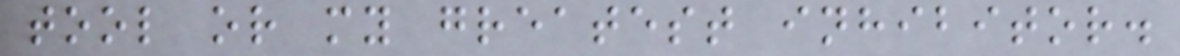tool or my greatest inhibitor.
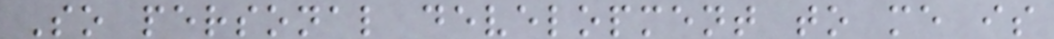So personal development to me is
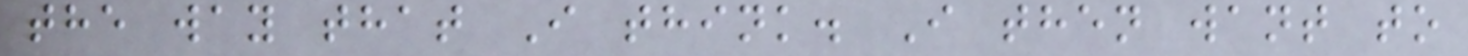the way that I think. I then want to
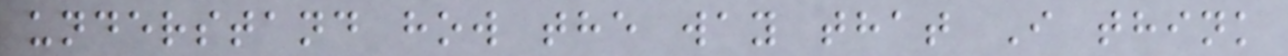understand how the way that I think
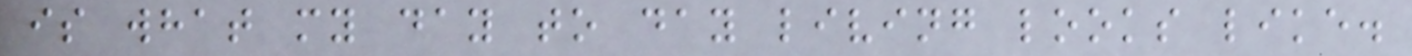is what my day to day living looks like.
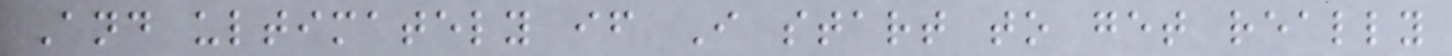And ultimately if I start to get really
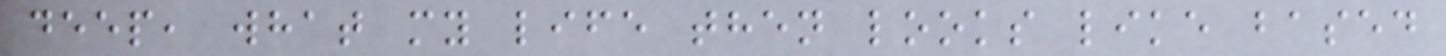deep, what my life then looks like based
